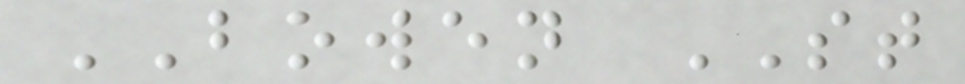BOWEN ST
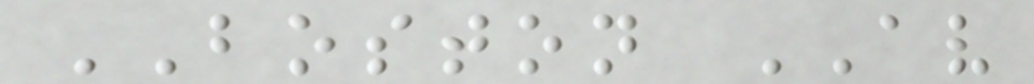BOSTON AV
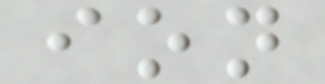ion
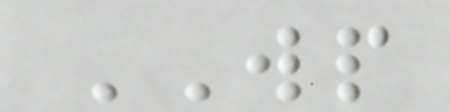WP
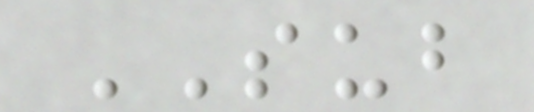SUB
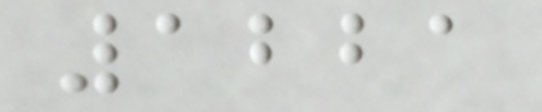1221
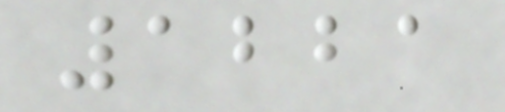1221
